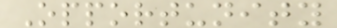Opportunity
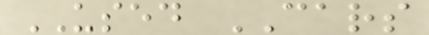USED CARS
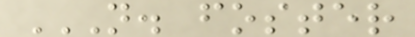N. FOSTER
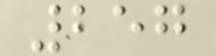257
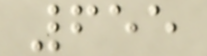655
